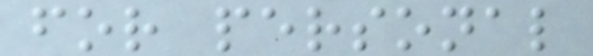for personal
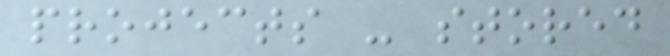projects - stored
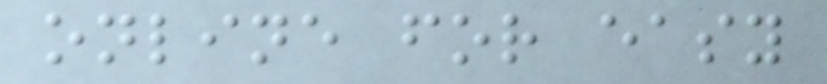online for easy
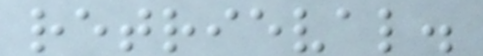retrieval.
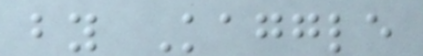by Kaggle
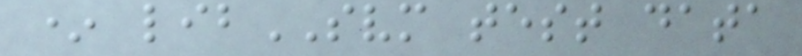* libSVM test data
